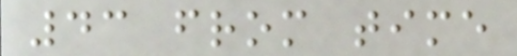43 from time
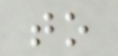to
